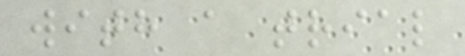with a trial
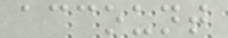account
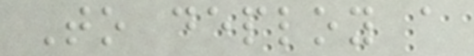To deploy a
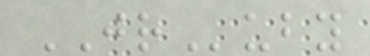JRuby
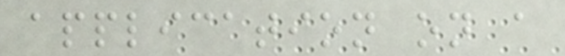application on a
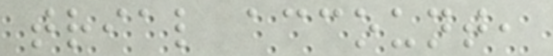trial account,
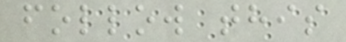follow this
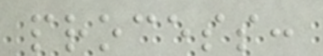process:
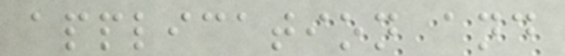application and
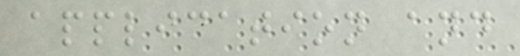application and
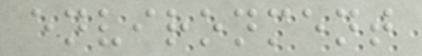environment
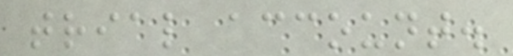trial account.
